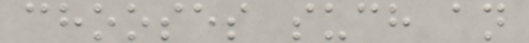chooses such an
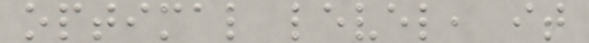optimal level, it
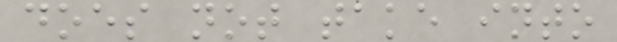does not take into
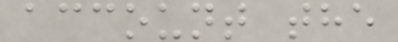account the
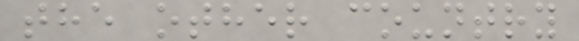the other country
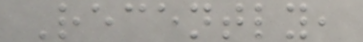Recently,
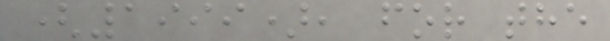(1999), for the
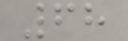68
